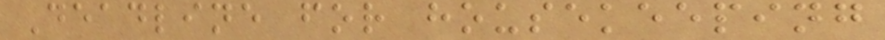Deadline for housekeeping
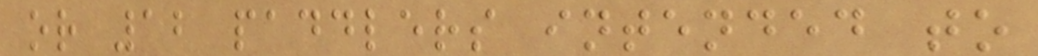or 12 paddlers intended to
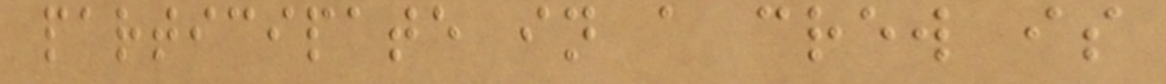participate in a crew is
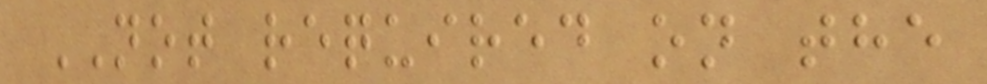NOT required on the
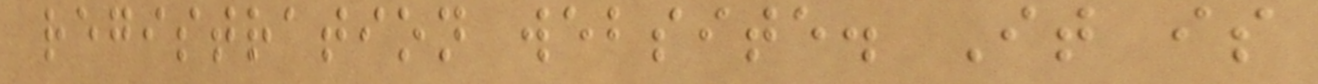registration website. It is
